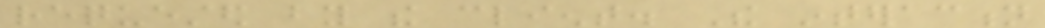requested by the client. The interaction
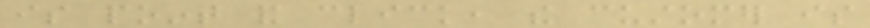is point and click, the customer is
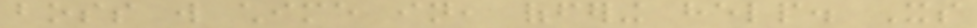boss will chime in, offering help. Its
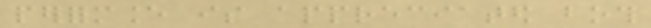performance is appreciated both
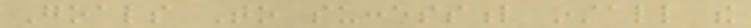Goals To successful install the
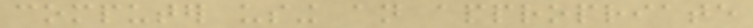computer using an appropriate
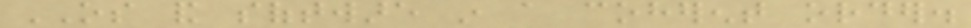OS and software in a coherent order.
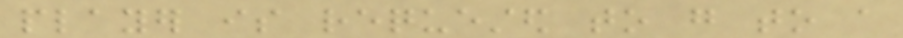player is requested to go to a
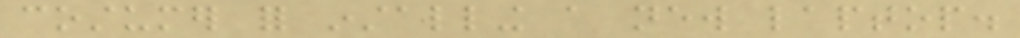costumer for installing a new laptop.
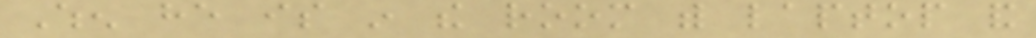When he is in the room with laptop and
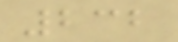232
